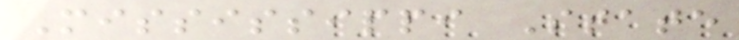Mississippi State
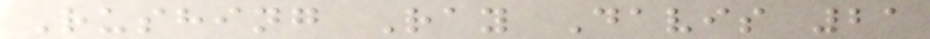Rushing Ray Davis 21
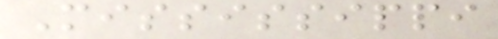Mississippi
